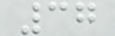37
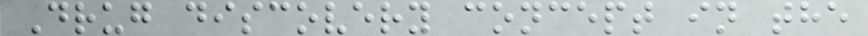Drug discovery concept in the
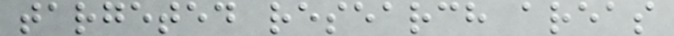targeted research areas
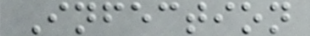Infection
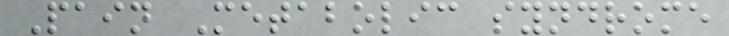Pain Metabolic syndrome
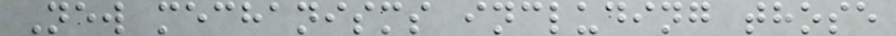New mechanisms including those
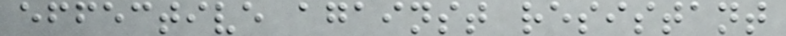effective against resistant
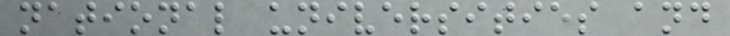national universities and
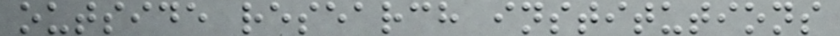outside research institutions
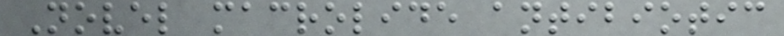Novel macrolide antibiotic
